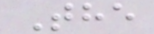The
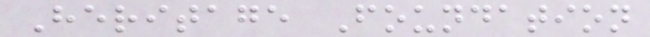Heritage Foundation
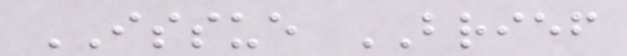ISSUE BRIEF
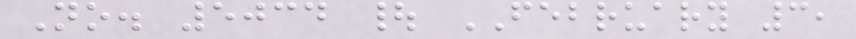No. 5034 | FEBRUARY 3,
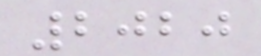2020
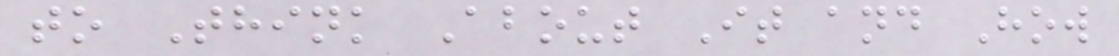to Think About It and How
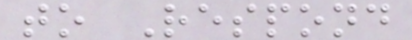to Respond
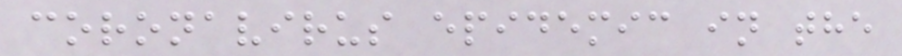coronavirus epidemic in the
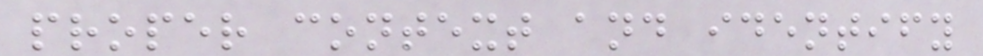proper context and identify
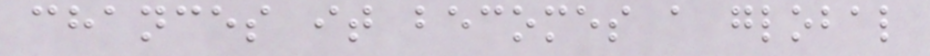chances it becomes a global
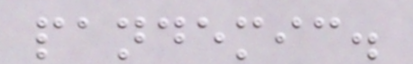pandemic.
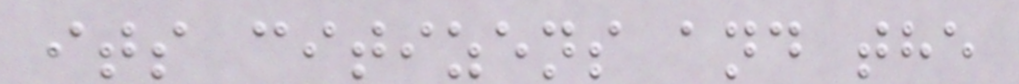its citizens and the
